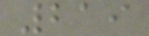219
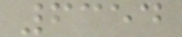6354
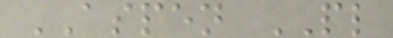ASPEN PL
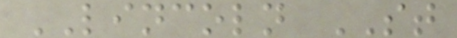LINCOLN ST
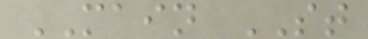MAIN ST
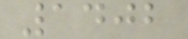1402
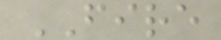FIRE
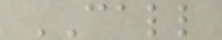CALL
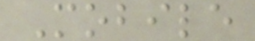Mobile
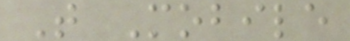T Mobile
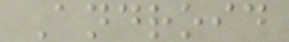Android
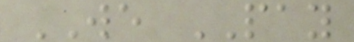WE PAY
